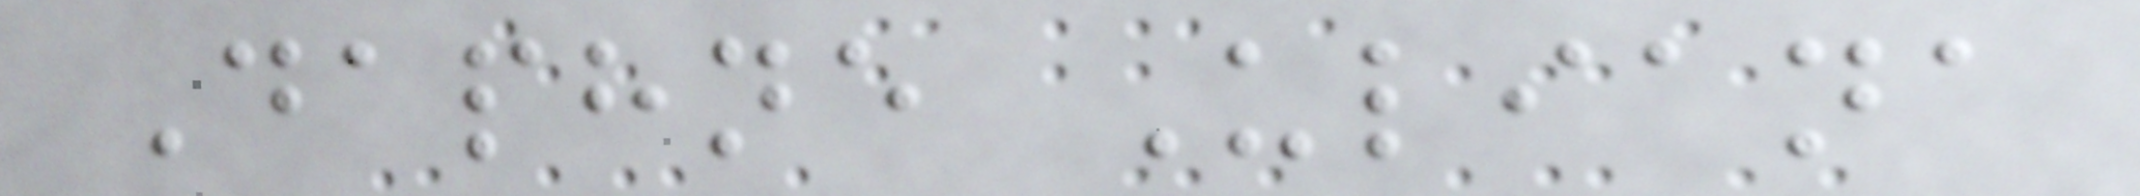Daphne Uliana
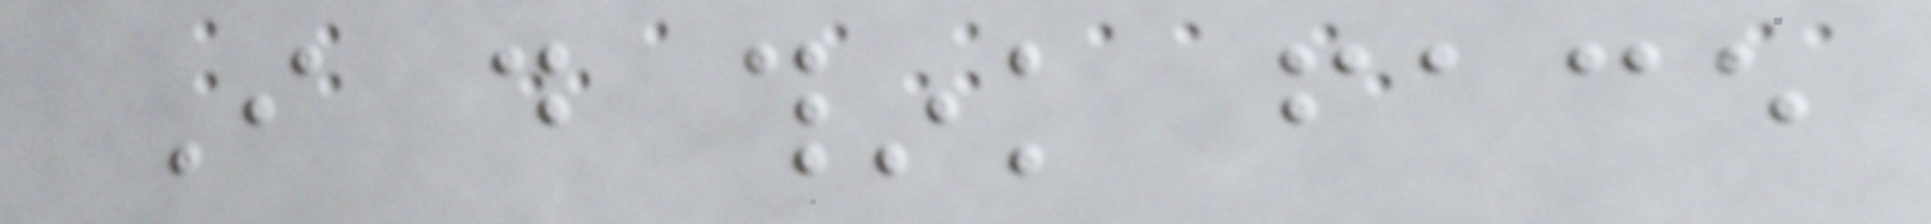I do think face
